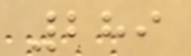289
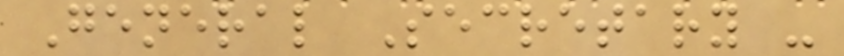General Secretary -
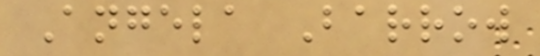Angela Barrow
